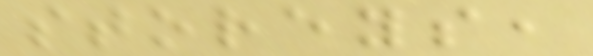storeys,
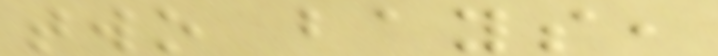two bays,
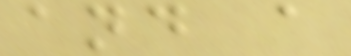and a
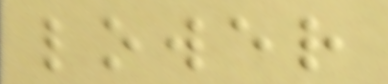lower
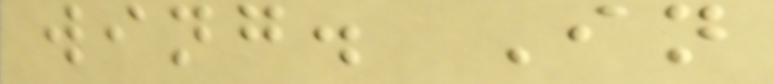wing. In
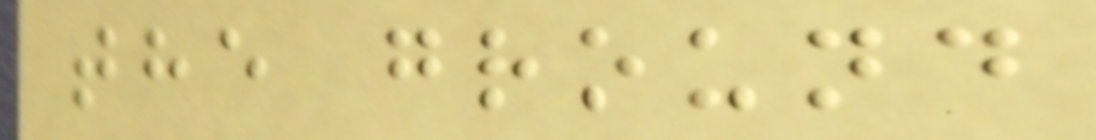the ground
